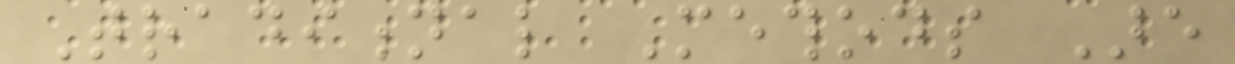Traditional Methods Are
